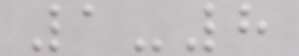1-8
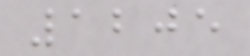1205
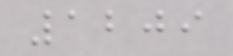1209
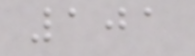101
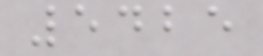5425
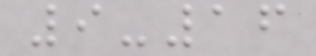9-16
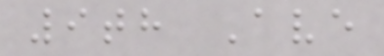9th Ave
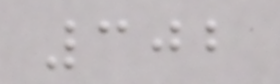302
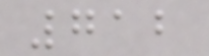712
